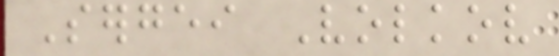Sergei Volkov
